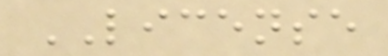LICENSE
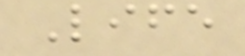Life
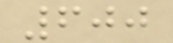600
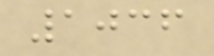1036
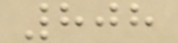808
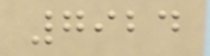7924
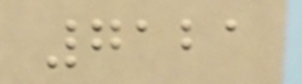7121
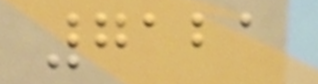7121
